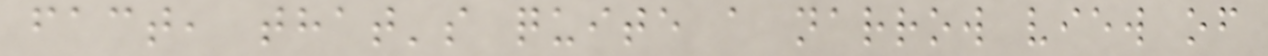fact, that's quite a narrow view of
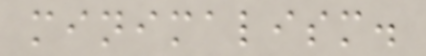minimalism.
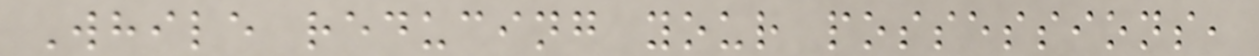While reducing your possessions,
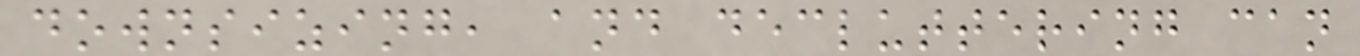downsizing, and decluttering can
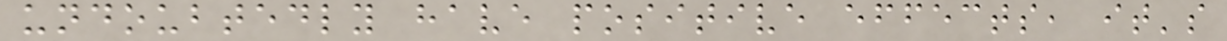undoubtedly have positive effects, it's
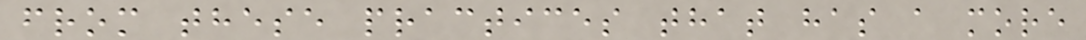from these practices that has a more
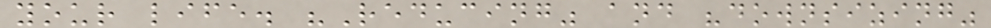your life. "Reducing" and "downsizing"
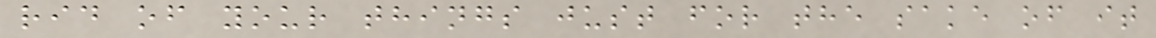rid of your things just for the sake of it
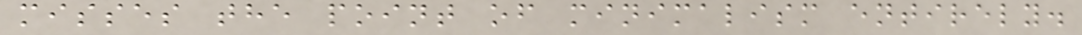misses the point of minimalism entirely.
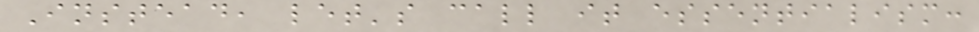Instead, let's call it essentialism:
